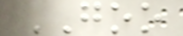GOO
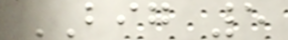BIG 5
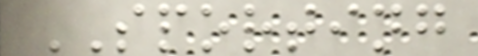SPORTING
